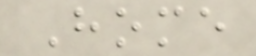Home
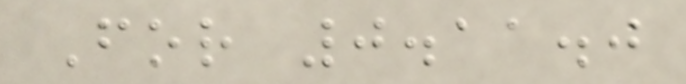For 0.11.0
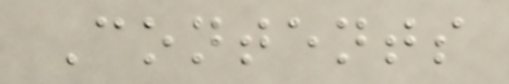Contents
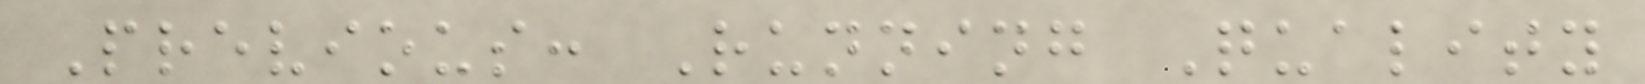Previous: Running Quality
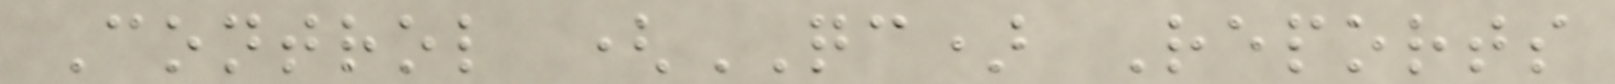Control (QC) Reports
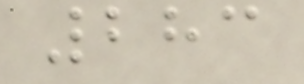283
